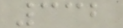332
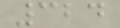324
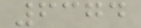6374
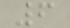6
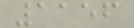1156
